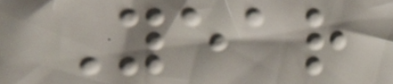Year
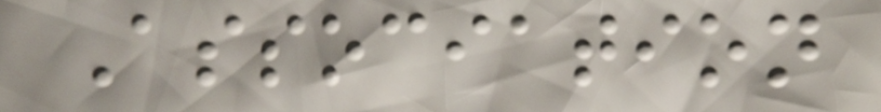Association
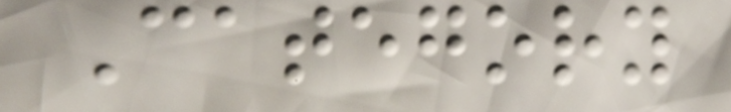Category
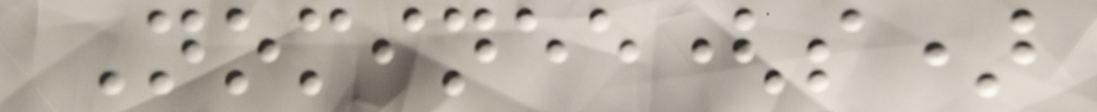Nominee(s)
